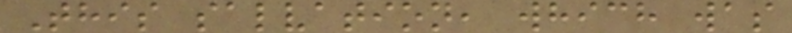This salvation, which was
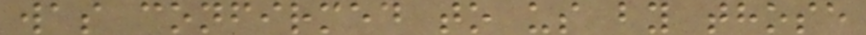was confirmed to us by those
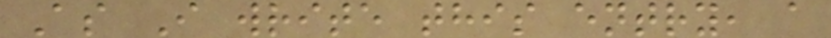As I write this entry, a
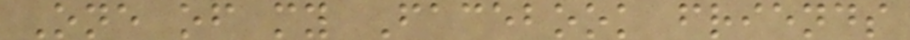One of my Facebook friends
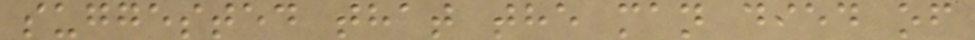suggested that the man died of
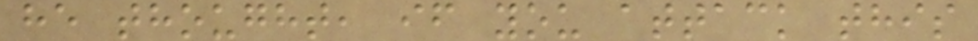he thought, if you attack this
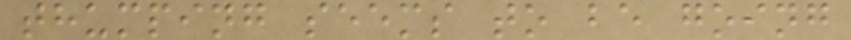thumping seems to be going
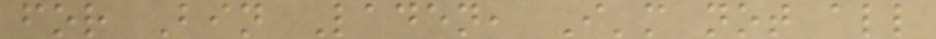for Bin Laden, I'm not all
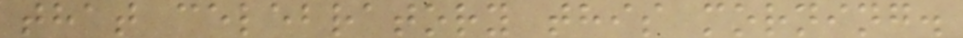that celebratory this morning.
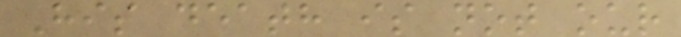His death is not our
